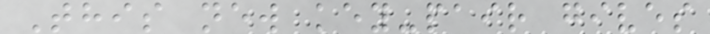This new key-pair gives
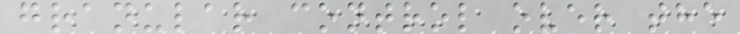granular control over the
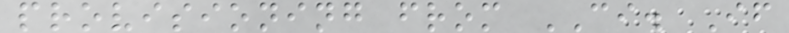provisioning from CI. If
